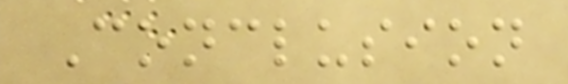Conclusion
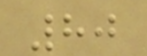80
